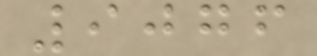9076
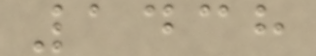1438
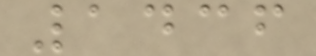1436
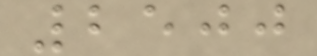2500
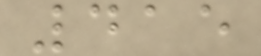415
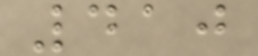410
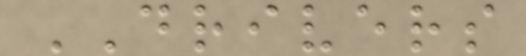DRIVERS
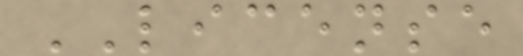LICENSE
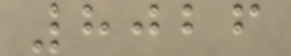8026
